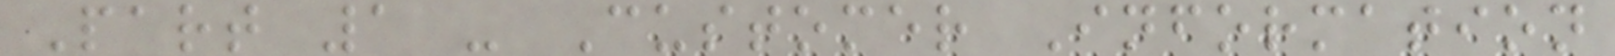Part 1 - Customer Information
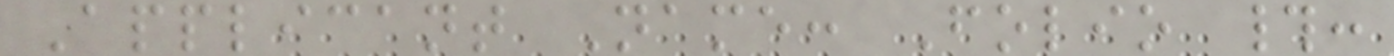Applicant Name: Folio #:
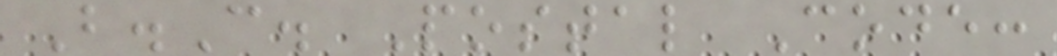B.C. Postal Code:
